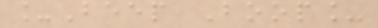_Beep Boop_
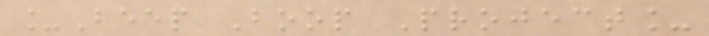_Beep Boop Project_
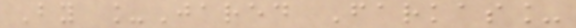By _Jared Farkas_
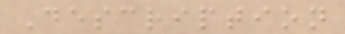Description
